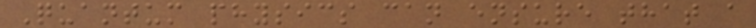Quantum physics can ensure that a
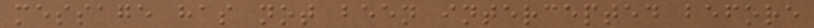message has not been intercepted before
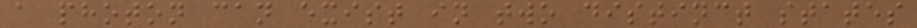a photon can exist in two distinct states
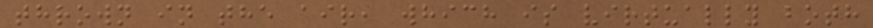thrown in the air, which is virtually both
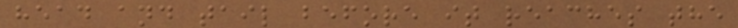head and tail before it reaches the
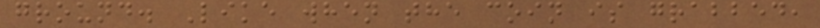ground. Like when the coin is grabbed,
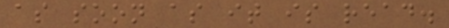as soon as it is read.
